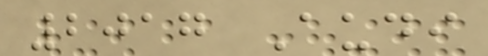2017 Audi
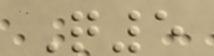Q5
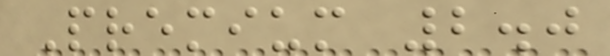Premium 2.0
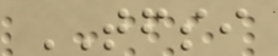TFSI
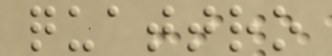quattro
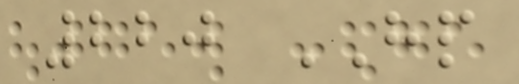220 HP
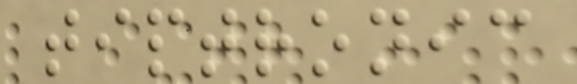tiptronic
